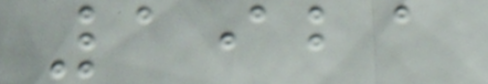1921
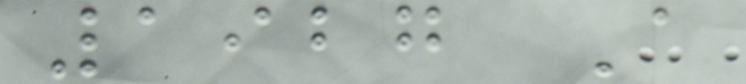1927 A
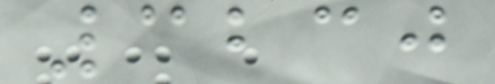3230
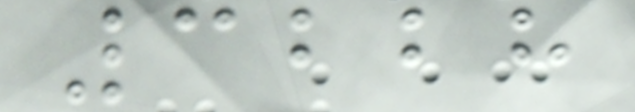3228
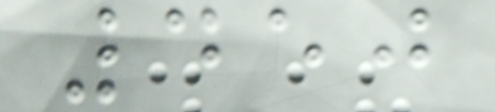450
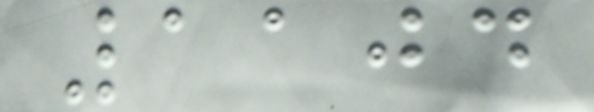1104
